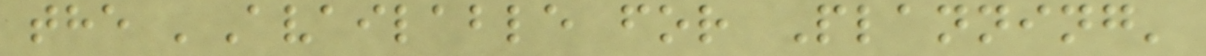the 'Available for Planning'
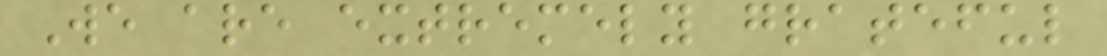We are extremely grateful
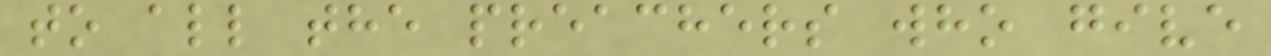to all the preachers who give
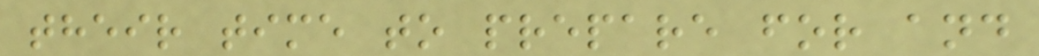their time to prepare for and
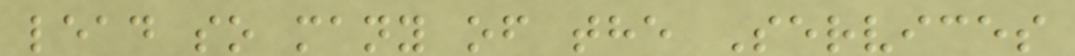lead so many of the Services
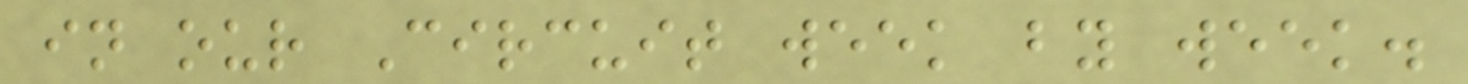in our Circuit week by week.
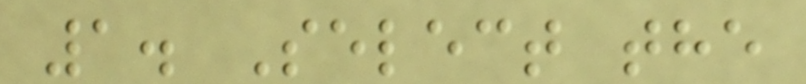1. Select the
